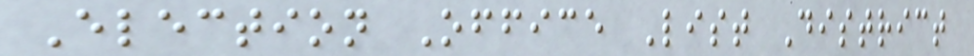Election Office List District
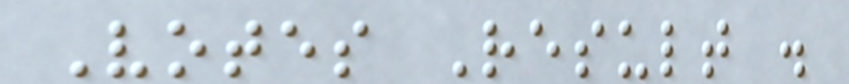Votes Result .
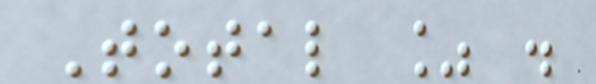Total % .
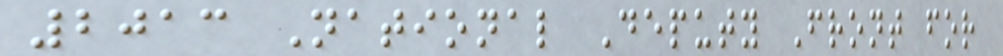2013 National Deputy Front for
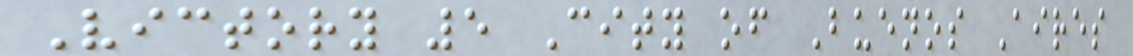Victory 5 City of Buenos Aires
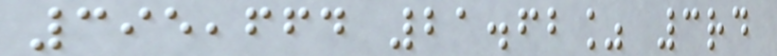395,664 21.62% 3rd
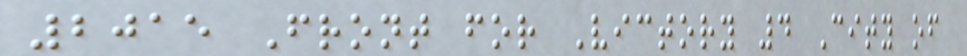2015 Front for Victory 4 City of
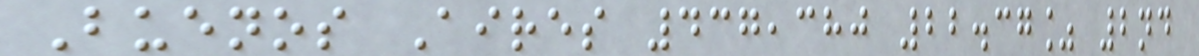Buenos Aires 437,380 22.37% 2nd
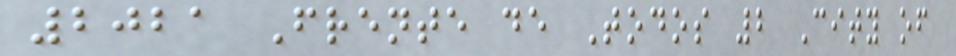2021 Frente de Todos 2 City of
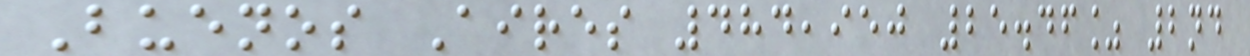Buenos Aires 484,950 25.46% 2nd
